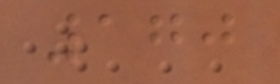170
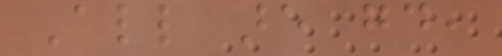All are good,
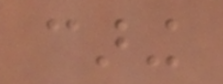caring
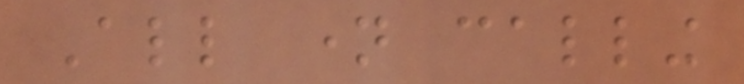All name calling
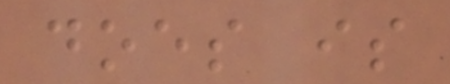does is
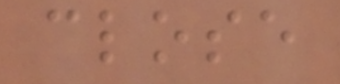close
